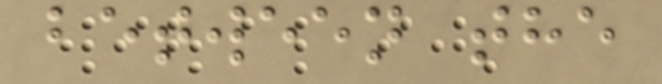between the
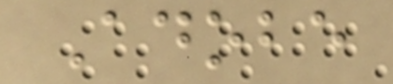Adobe
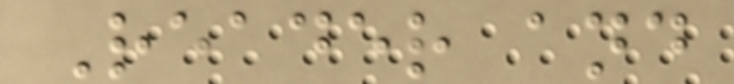Reader and
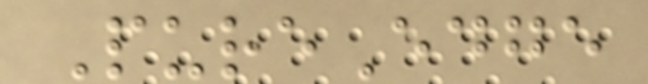PureEdge
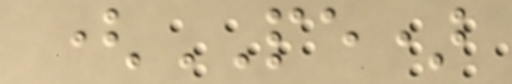(PE)
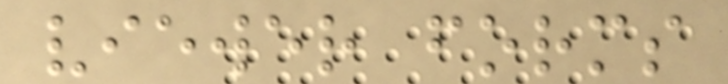viewer forms
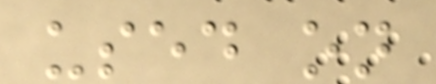used on
